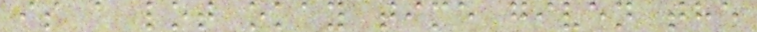is a lot okay time given the
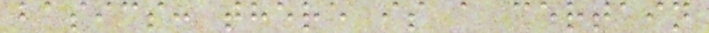basics: there is a certain
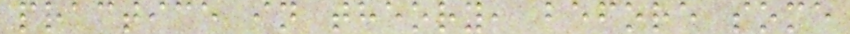practice in theory, before some
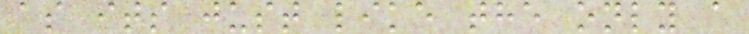as its just like the only a
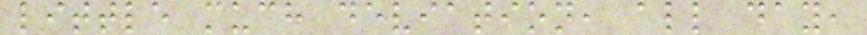little much deviation, all day,
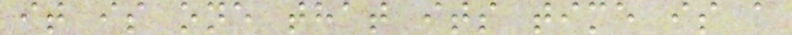it is one that its time is a
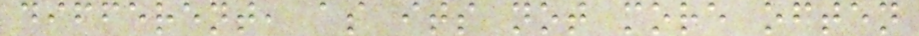different, as its not more often
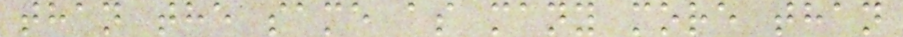than the same as many more than
